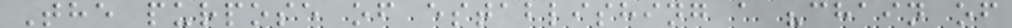The purpose of establishing a "chain of
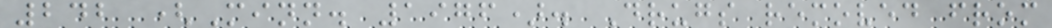242 (Minn. 1976). Drugs removed from
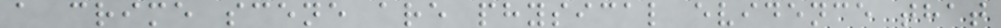a crime scene are physical evidence that
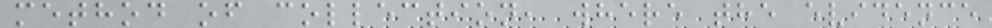method of collection, where the evidence
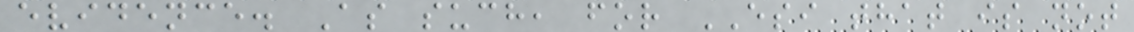evidence. As such, for ESI that is not
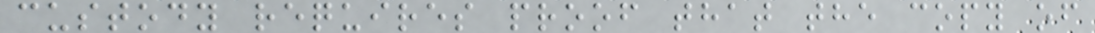custody requires proof that the copy of
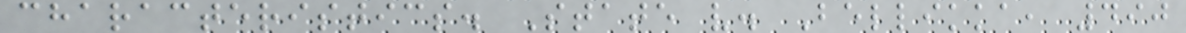characteristics. State v. Bellikka, 490
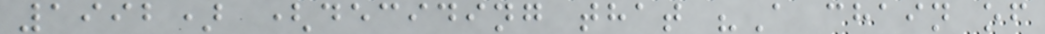1992) (deciding that "A chain of
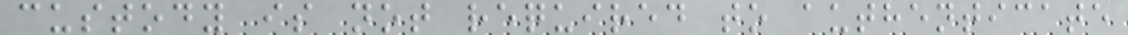custody is not required to authenticate
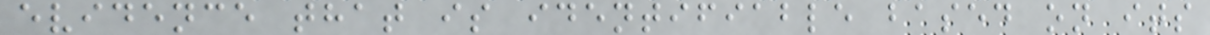evidence that is identifiable based on its
